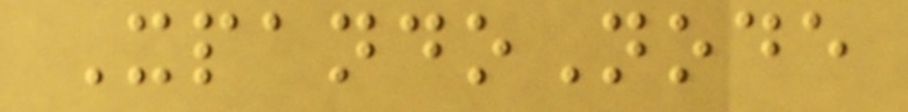XpandoNode
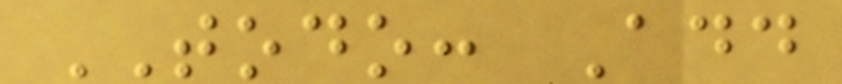TODO: Add
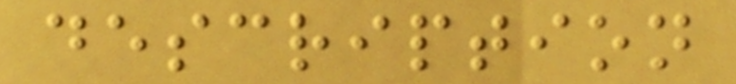description
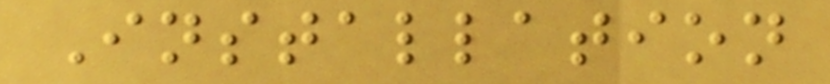Installation
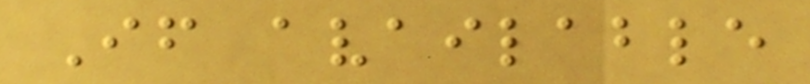If available
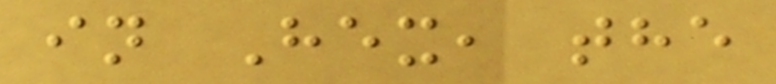in Hex, the
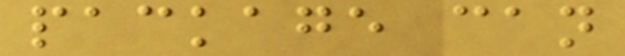package can
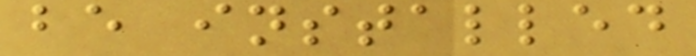be installed
